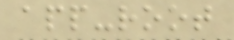app-root
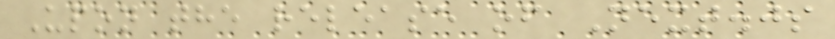Upon the release of Next.js
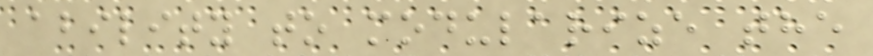ability to modularize the
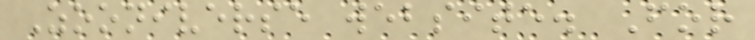Zooniverse website. For
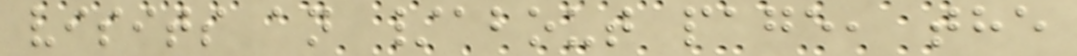visits an /about page, the
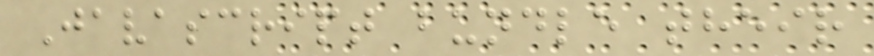Javascript bundle their
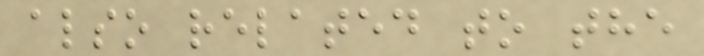also related to the
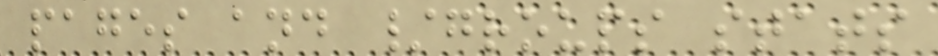pages and /groups stats
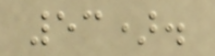53).
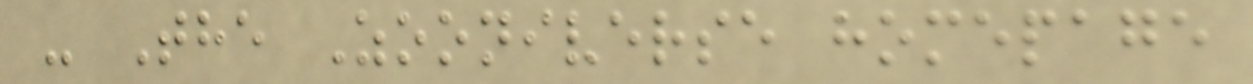- The Zooniverse homepage
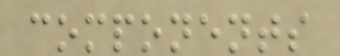components
